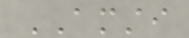AMSTI
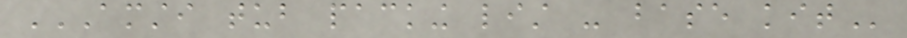AMSTI TUB PACKING LIST - BASE KIT
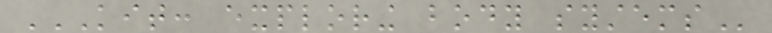KIT: EXPLORING BODY SYSTEMS
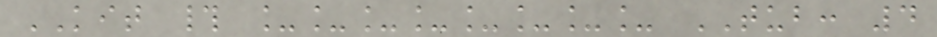KIT # ________ TUB: 4
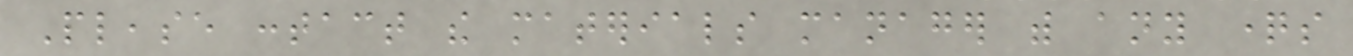Please contact the materials manager with any questions
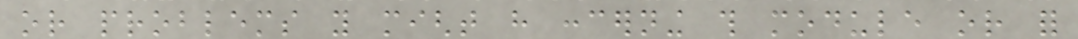or problems you might have concerning this module or for
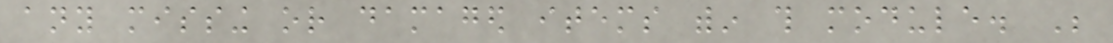any missing or damaged items within this module. Be
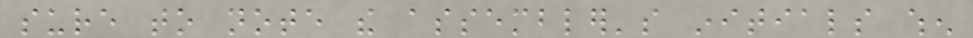sure to note the assembler's initials when
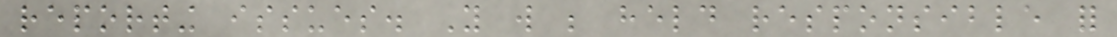reporting issues. You will be held responsible for
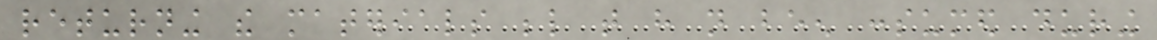returning the materials below that have not been consumed during
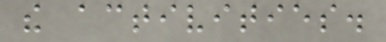the activities.
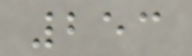253
